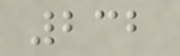232
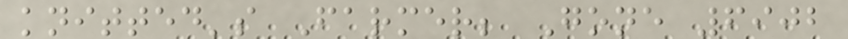knitted's Farmer; Gone 6902
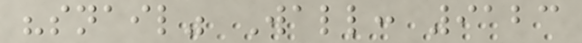"snail" Wall: 9123
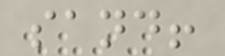sand!
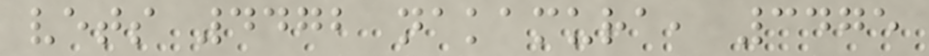vets 4472 nakamura, 3475
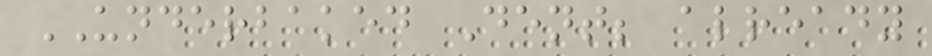UNDERBAKED Dent; already
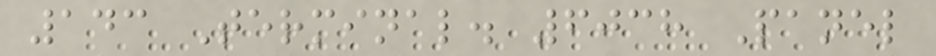143 Terminal. 6038 Panel
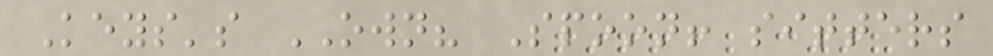Keys's OWN? Spoon! sitters
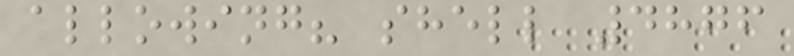allowing? shell 4876
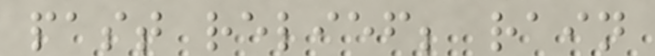past relief; rain
